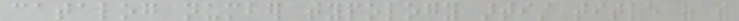catalog number typology artist title of the
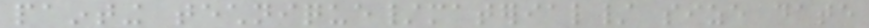painting technique/material/ size date
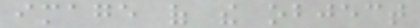image of the object
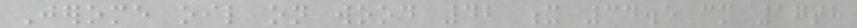Jerome oil on wood 42 x 34.5 cm 17th
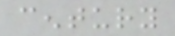century
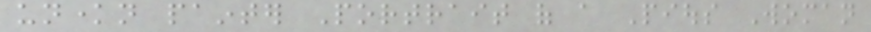unknown painter Portrait of a Pious Woman
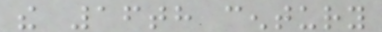the 16th century
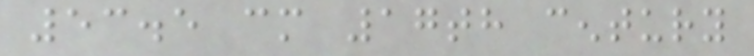53.5 cm 17th century
